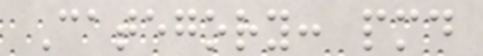Category: pmd
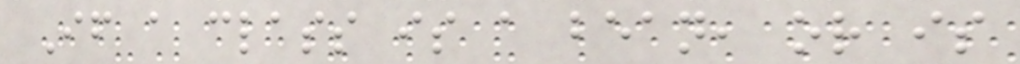If a class is a bean, or is
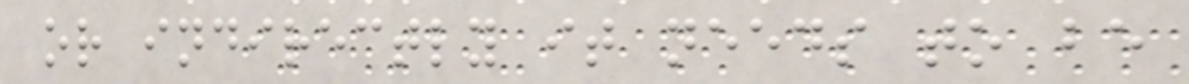or indirectly it needs to be
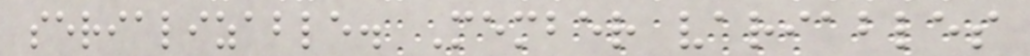serializable. Member variables
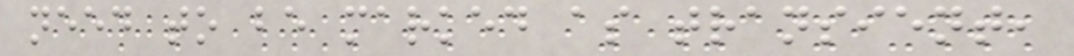need to be marked as transient,
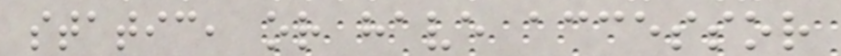static, or have accessor
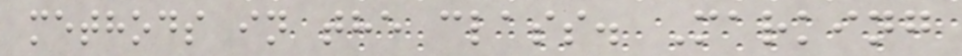methods in the class. Marking
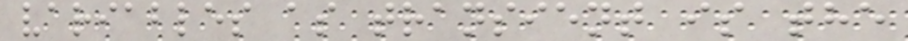variables as transient is the
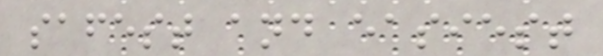safest and easiest
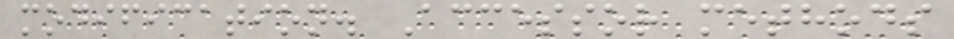modification. Accessor methods
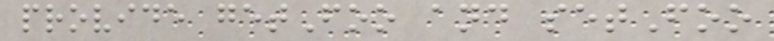provide getFoo and setFoo
